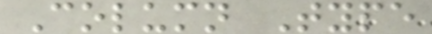Column Type
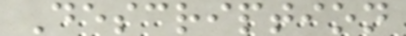Description
